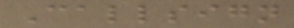Callsign
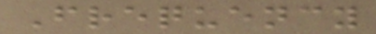Frequency
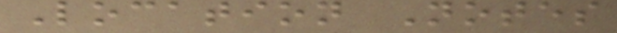Location Notes
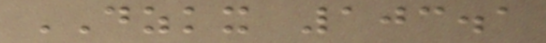DZKX 103.1
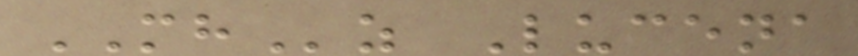MHz Lucena
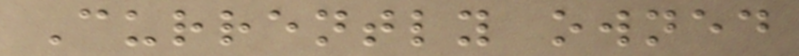Currently owned
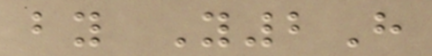by Y2H
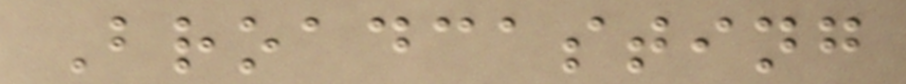Broadcasting
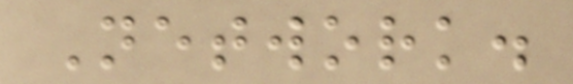Network.
